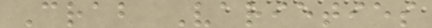Crab Varieties
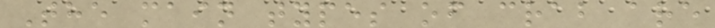The main types of crab are
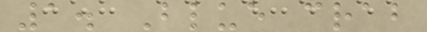1. Blue crab
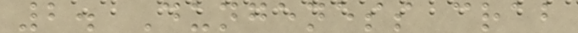2. Dungeness crab
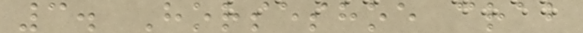3. Horseshoe crab
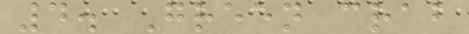4. Green crab
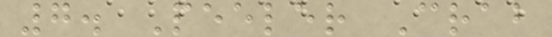7. Peeler Crab
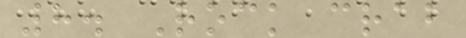8. Rock crab
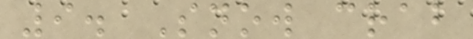9. Snow crab
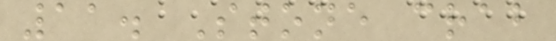11. Stone crab
